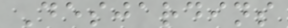Desjardins
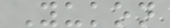Yukon
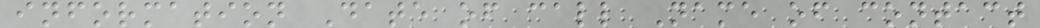information Date of call Name of contact
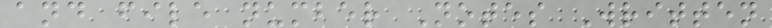and file number Notes Written
